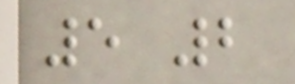5 2
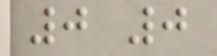0 0
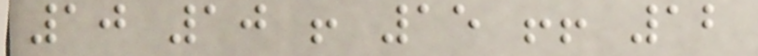10 10 ! 15 !! 12
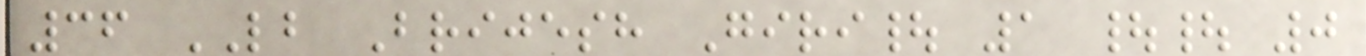36 LB Brijesh Giri| 1 || 0
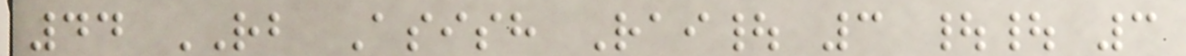44 RB Asish Rai| 3 || 3
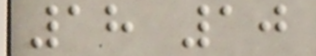18 10
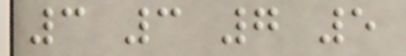3 3 7 5
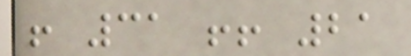! 31 !! 21
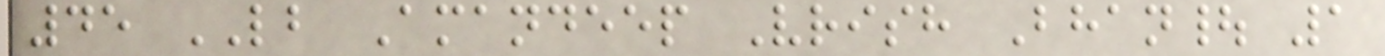45 LB Amandeep Vrish Bhan| 1
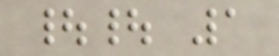|| 1
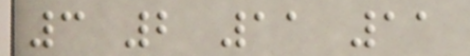3 2 11 11
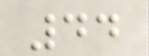44
